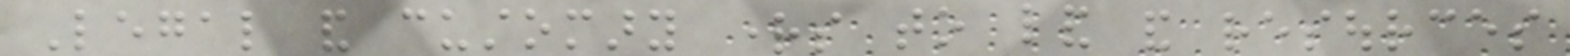Legal and customary rights to land and resources
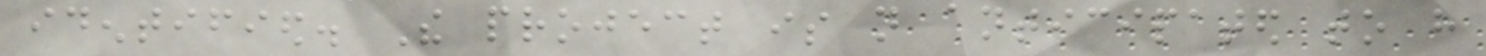identified. The project is not anticipated to have
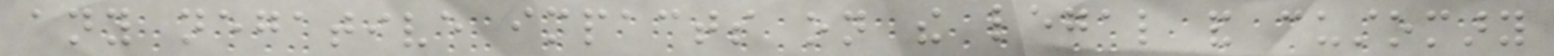any negative impacts on the legal and customary
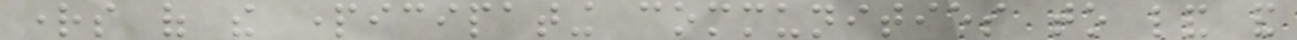rights of the participating communities to land and
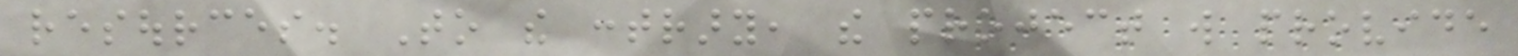resources. To the contrary, the project will provide
